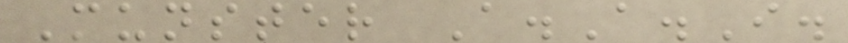Munster A.A.I.
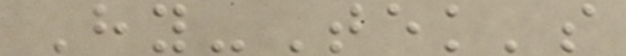Hy-Tek's
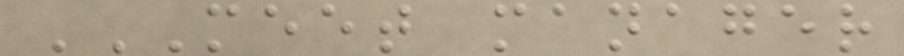MEET MANAGER
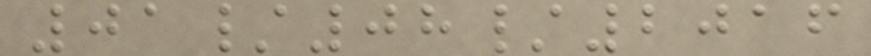01/08/2016
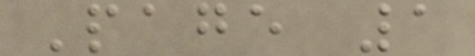Page 1
